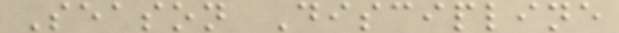Season Discipline
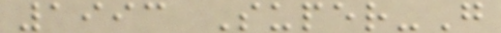1993 Super-G
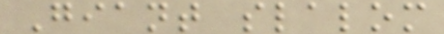Giant slalom
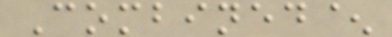Combined^
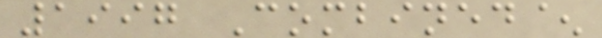1997 Combined^
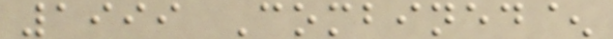1999 Combined^
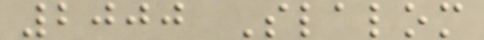2000 Slalom
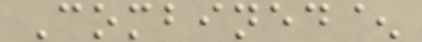Combined^
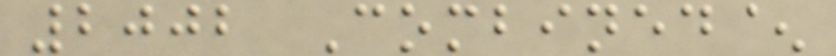2002 Combined^
